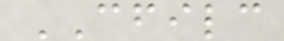CFILC
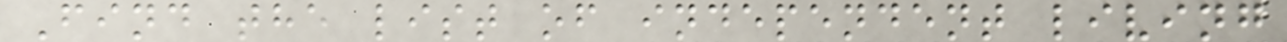Find the list of independent living
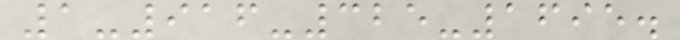1-916-325-1695.
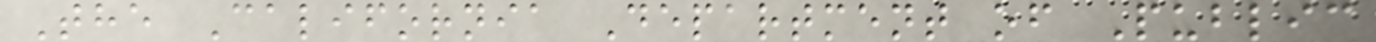The California Department of Public
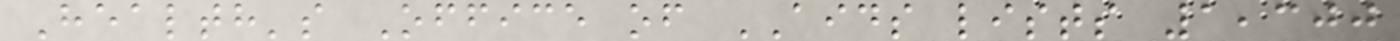Health's Office of AIDS lists 1,300
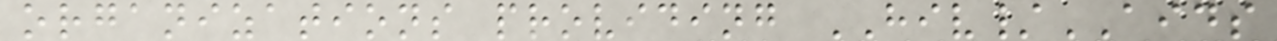organizations providing HIV/AIDS
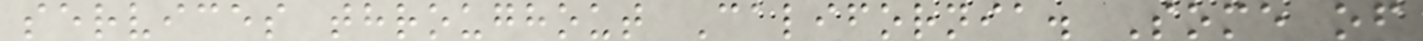services throughout California. Some of
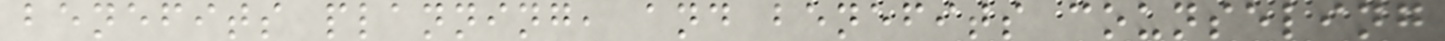benefits planning, and benefits counseling
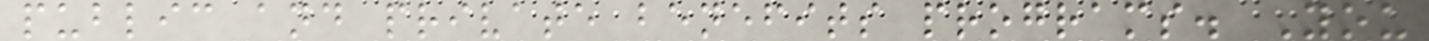public and private benefits programs. You
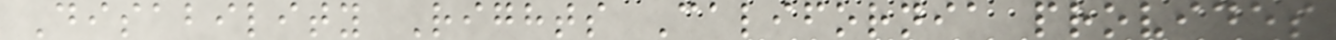Disability Rights California provides
